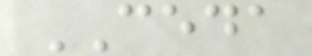CEDA
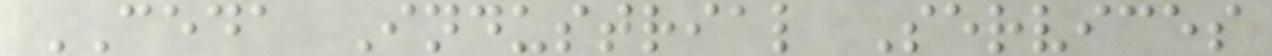CEDA Industrial Services
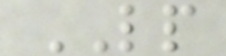LP
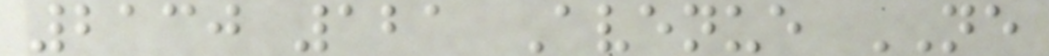2130 121 Avenue NE
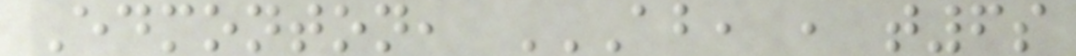Edmonton, AB, , T6S
